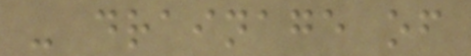- drainage of
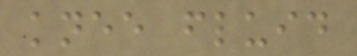knee fluid
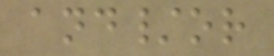and/or
